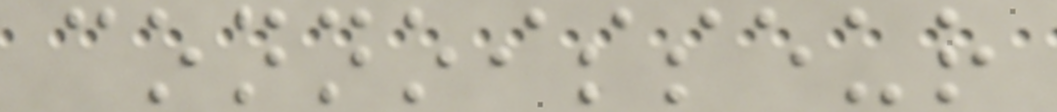connoisseur
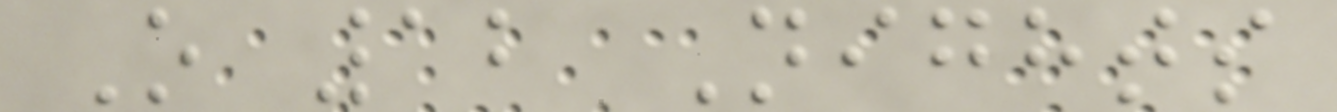O 12 Nights
